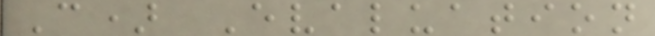C) Evaluation
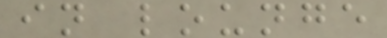in lounge
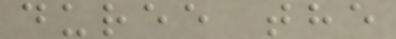duree the
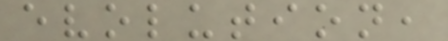evolution,
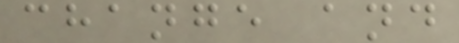change and
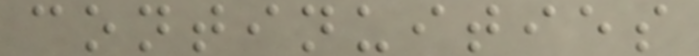continuities
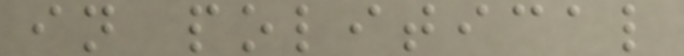in political
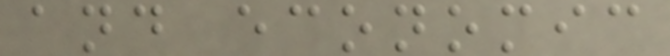and economic
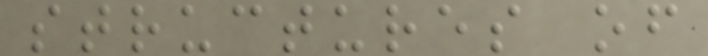structures of
